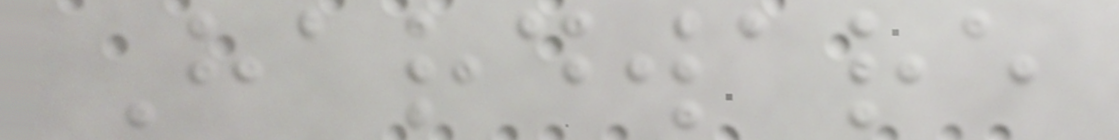Hardware
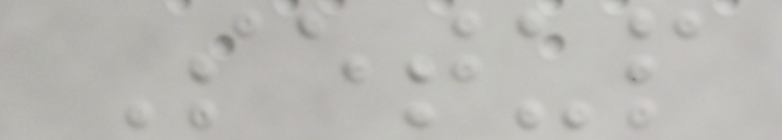Setup
